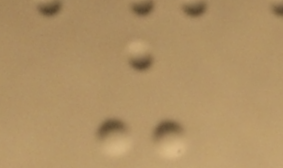-
